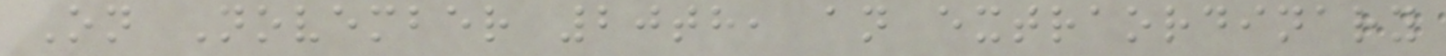On November 20th, an extraordinary
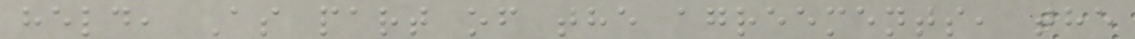held, As part of the agreements, the
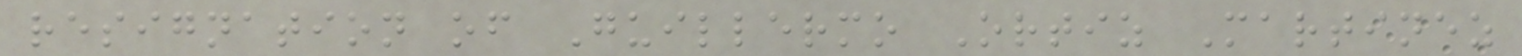resignation of Guillermo Ortiz Martinez
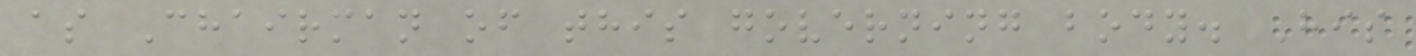as Chairman of this governing body. His
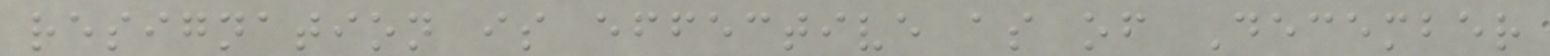resignation is effective as of December
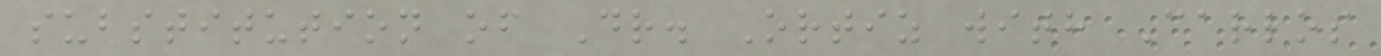substitution of Dr. Ortiz with Carlos
